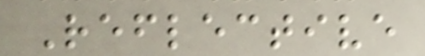Reflective
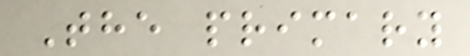The primary
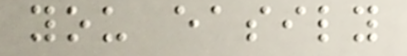you easily
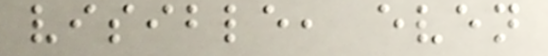visible, even
